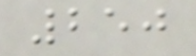250
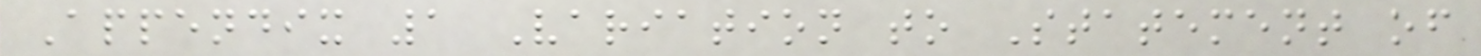Appendix 1 Variation to Statement of
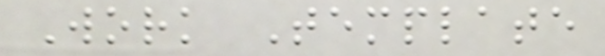Work Template
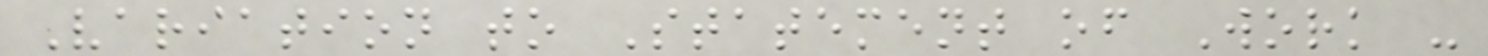Variation to Statement of Work -
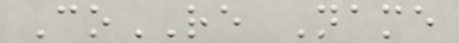CoRE Name
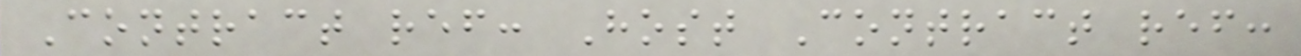Contract ref: Host Contract ref:
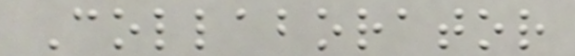Collaborator
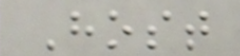Host
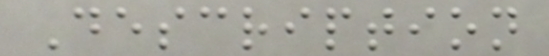Description
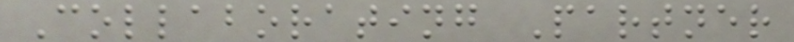Collaborating Partner
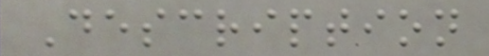Description
